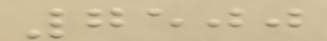7500
